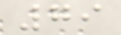79
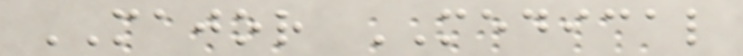MAJOR MEDICAL
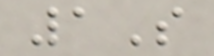1S
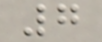7
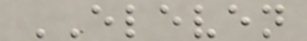ELEVEN
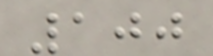100
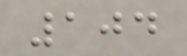104
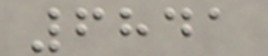6841
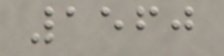1560
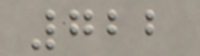722
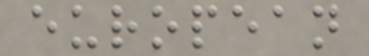european
